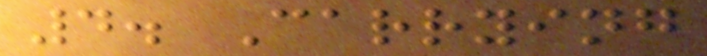4. Carrying
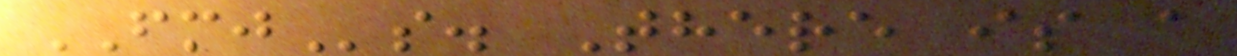FMJs. There is a
